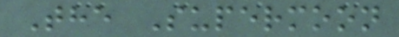The Supermoon
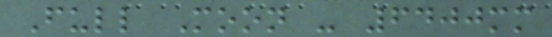Full Moon - 6400mm
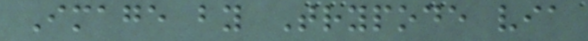Image by Trypode via
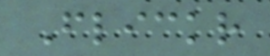Flickr
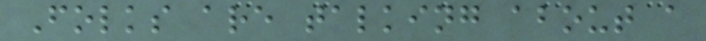Folks are talking about a
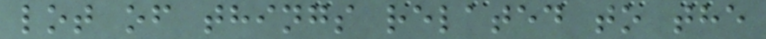lot of things related to the
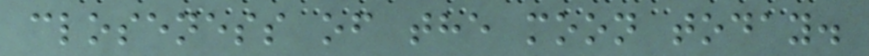closeness of the moon today.
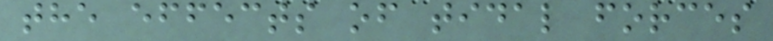the effects of tidal forces
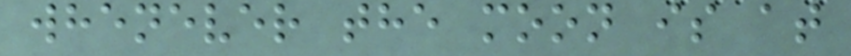whenever the moon is at
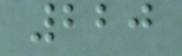220
